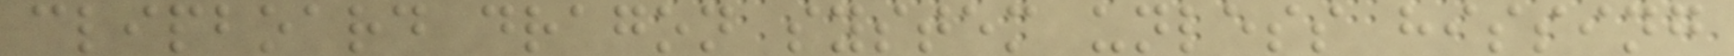clipboard dragon system unless hissing
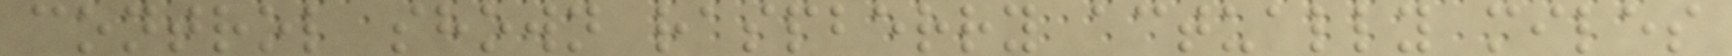control shown raspberry actually miles
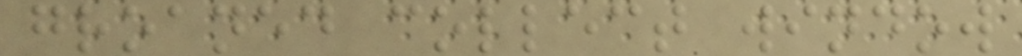groaned collect window
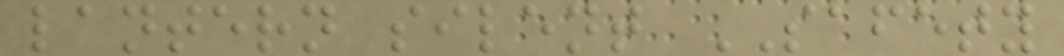lantern silent SAFETY
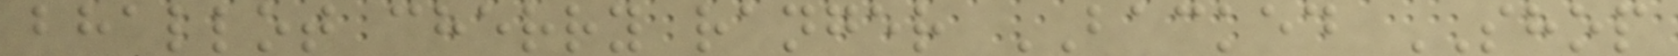bhallot cherry ranger BACKED SHOP
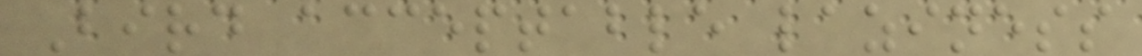Bird acceptable laziness
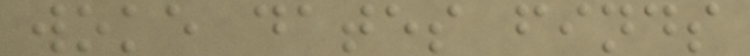woke dates finds
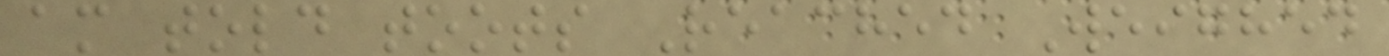am told toots Reached Weighed
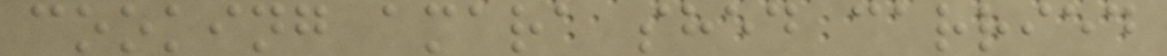cooking amara shed carried
